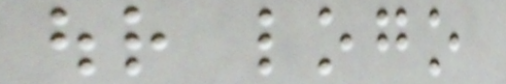our logo
